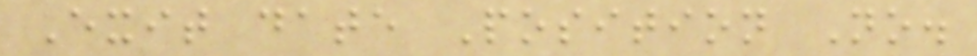Exit date Position No.
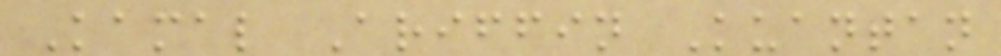Kamal Ariffin Kuantan
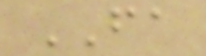FA
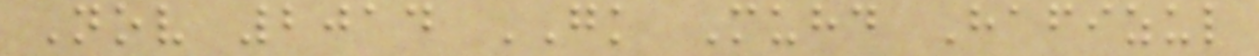Nov 2014 GK Muhd Hafizul
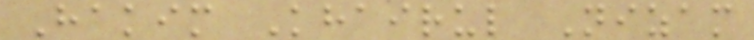Hakim Khairul Nizam
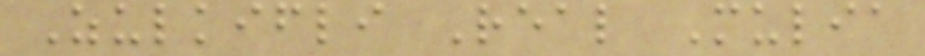Zulkifli Real Mulia
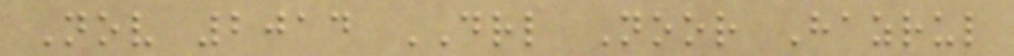Nov 2014 DRL Noor Hazrul
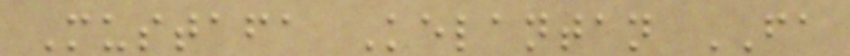Mustafa Kelantan FA
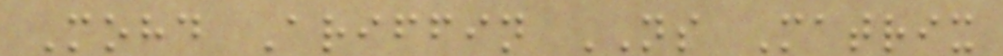Mohd Ariffin NS Matrix
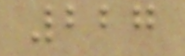227
